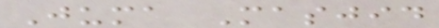Juma Masjid
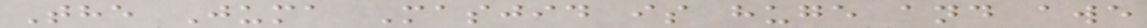The Juma Masjid is huge and awe
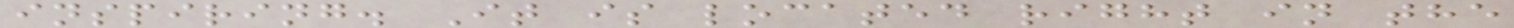inspiring. It is located right in the
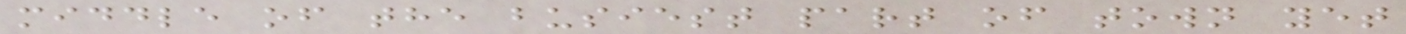middle of the busiest part of town yet
